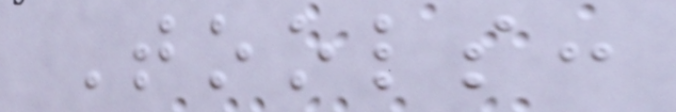Tools:
